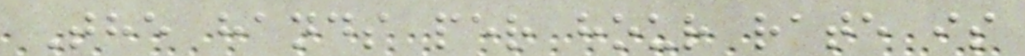The hands per hour rate is
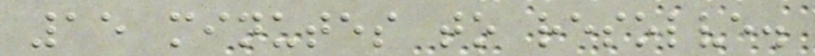15 minutes to resolve.
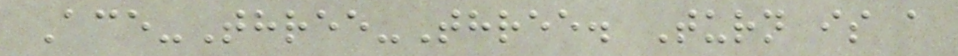Ace-Three-Three. Turn is a
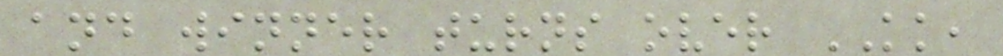and winner turns over KK,
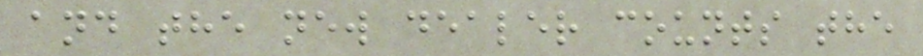and the new dealer counts the
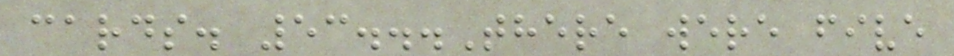cards. 53...There were five
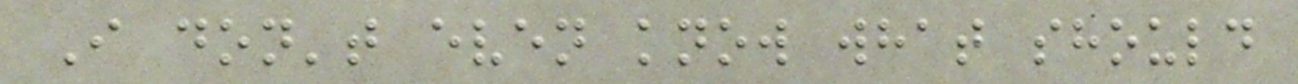I don't even know what should
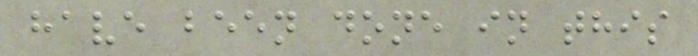have been done in this
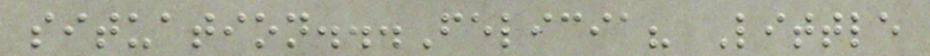situation...Felicia? Little
